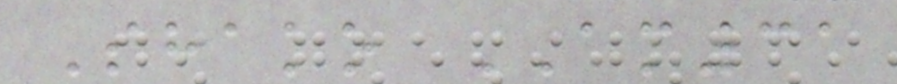Shako AM31
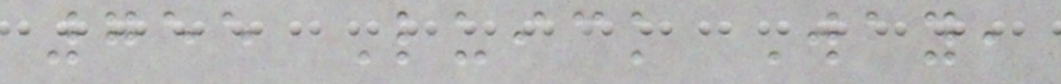755 Luick Way,
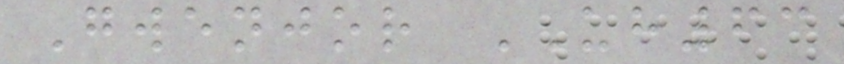Gwenjor UH63
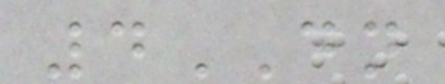4DN
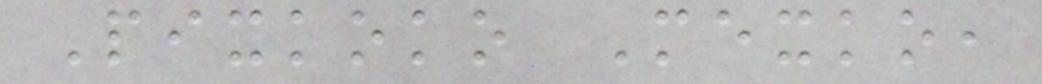Pixkoko Mexko,
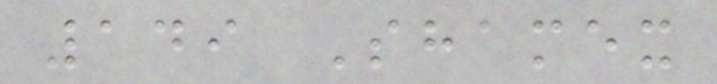149 Shamex
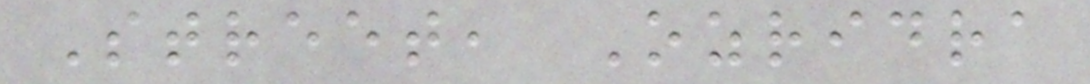Street, Ozridra
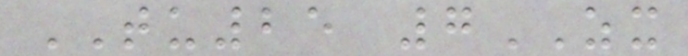TU25 7ZX
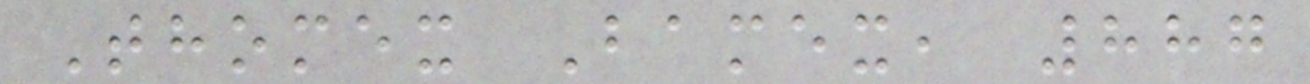Thomex Bamex, 887
